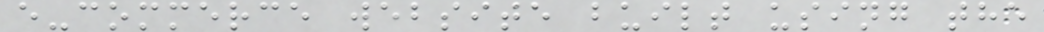e-commerce website built using the
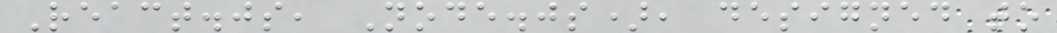React.js, Node.js), designed to
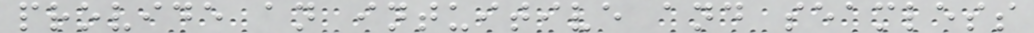provide an intuitive and seamless
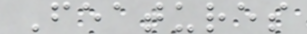Features
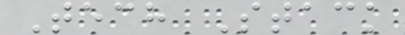Tech Stack
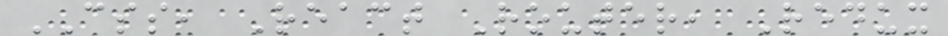CSS, React Router, Redux
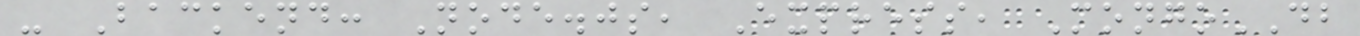- Backend: Node.js, Express, MongoDB
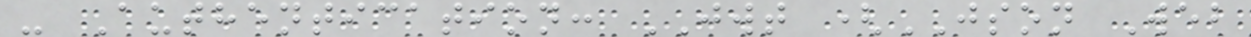- Authentication: JWT (JSON Web
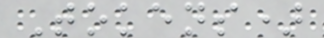Tokens)
